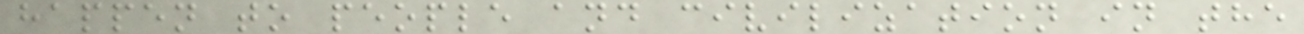happen to people and civilization in the
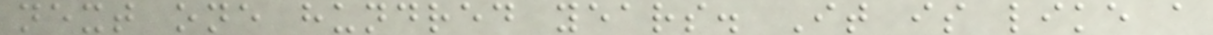next one hundred years. It is like a
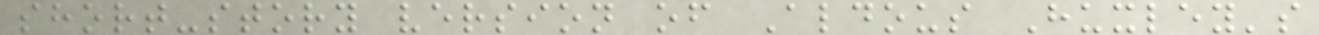short-story version of Aldous Huxley's
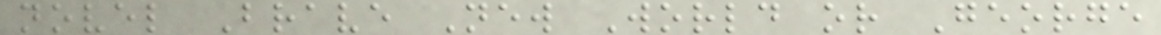novel Brave New World or George
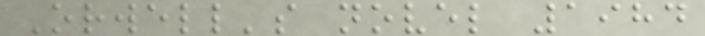Orwell's novel 1984
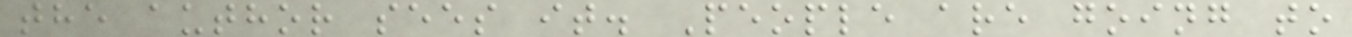the author sees it. People are going to
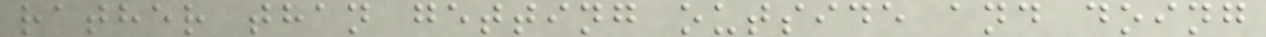rather than getting outside and doing
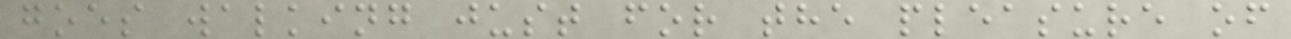goes walking just for the pleasure of
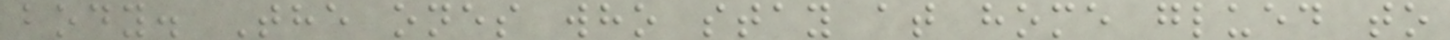body. The ones who stay at home glued to
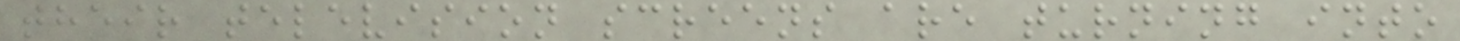their television screens are turning into
